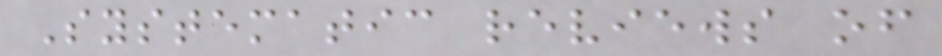Systematic reviews of
